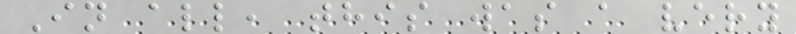In all, this was a very
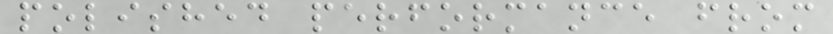polished performance from
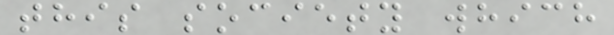this society which
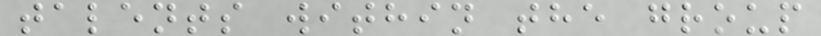talents within the group
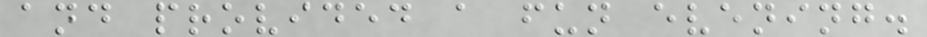and provided a fun evening.
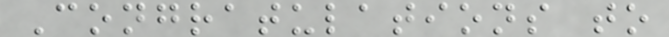Congratulations to
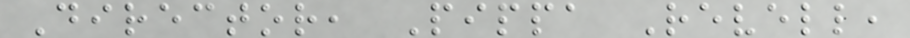Director, Pippa Revell,
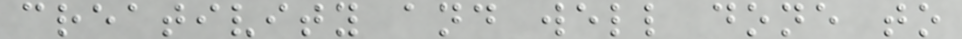creativity and well done to
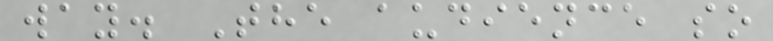way. The audience so
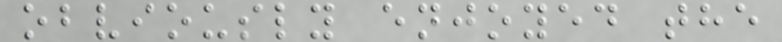obviously enjoyed the
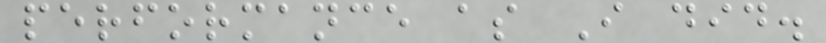performance as I did.
